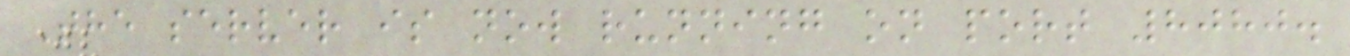The server is now running on port 8080.
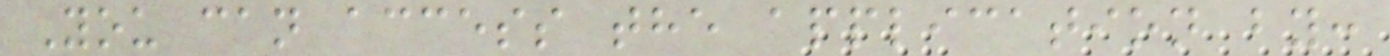You can access the application by:
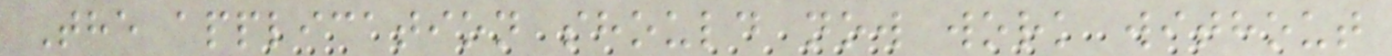The application should now work without
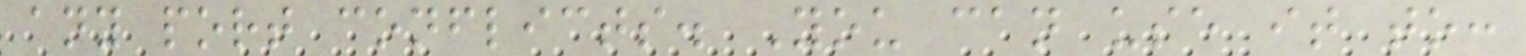any port conflicts. You can use it to:
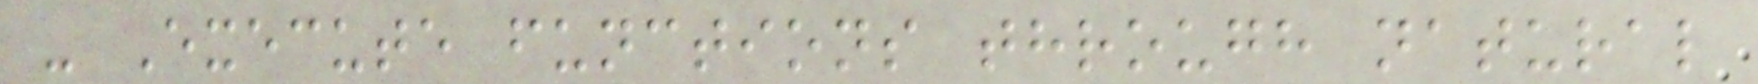- Execute functions through natural
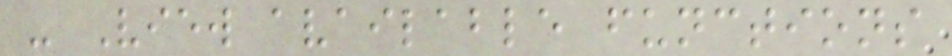- View available functions
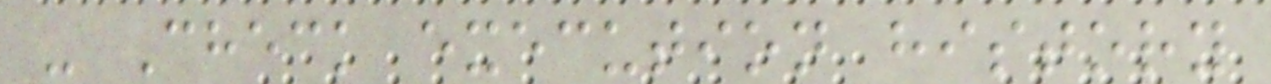- Check execution history
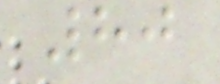80
